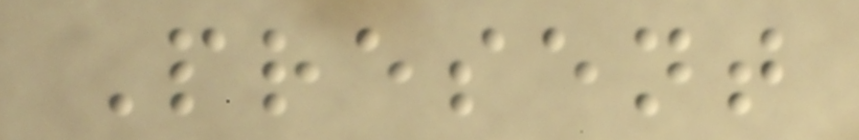Present
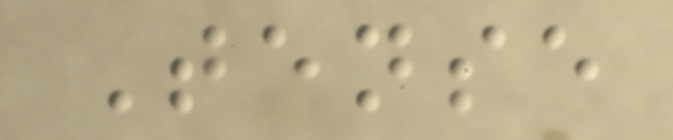Tense
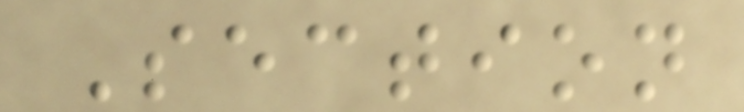Section
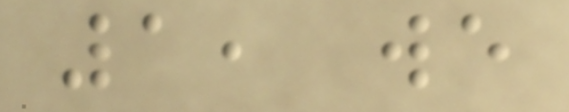1, we
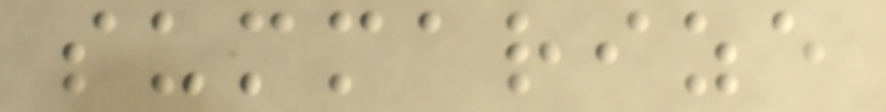summarize
